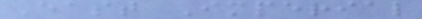East Imperial
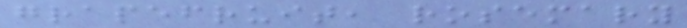grapefruit, rosemary
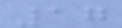17
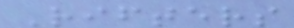Rifters
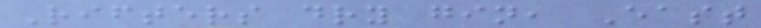Rifters dry gin, East
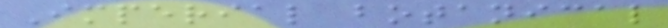Imperial botanical
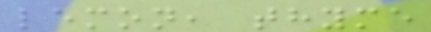lemon, thyme
